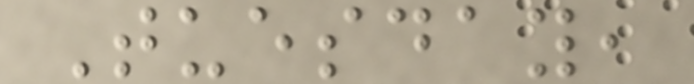Tuesday,
